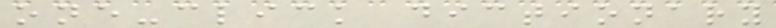one-click dictionary
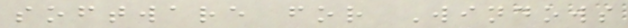software for Windows
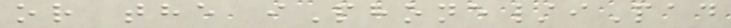or the iPhone/iPad
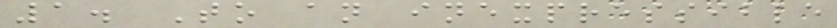1. To an inexpressible
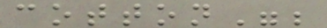cotton";
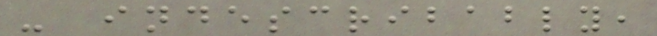- indescribably,
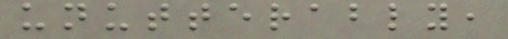unutterably,
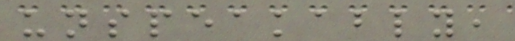unspeakably,
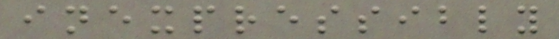inexpressibly
